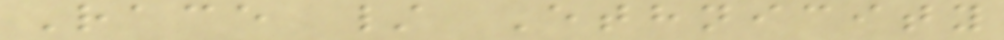Race / Ethnicity
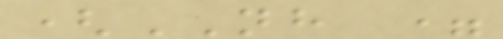(NH =
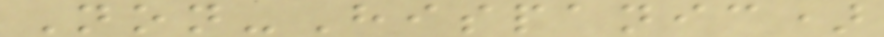Non-Hispanic)
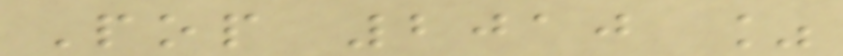Pop 2010 %
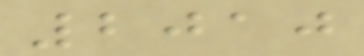2010
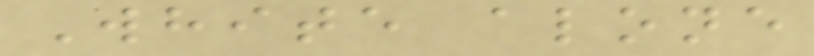White alone
